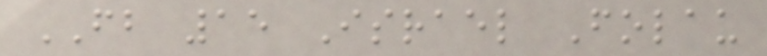FB 15 Israel Folau
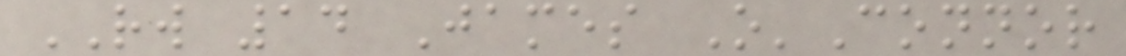RW 14 James O'Connor
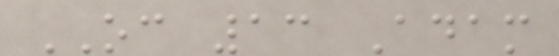OC 13 Adam
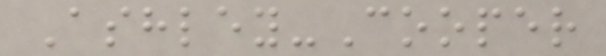Ashley-Cooper
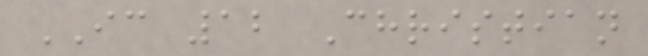IC 12 Christian
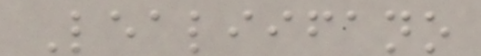Lealiifano
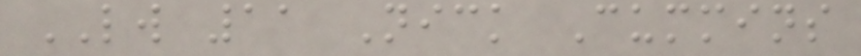LW 11 Nick Cummins
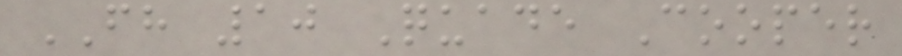FH 10 Quade Cooper
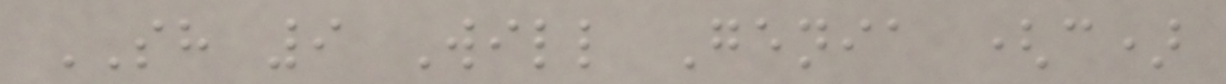SH 9 Will Genia (c)
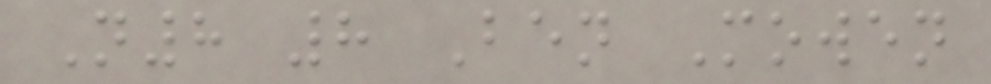N8 8 Ben Mowen
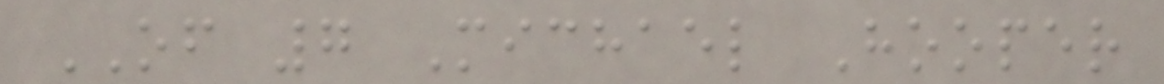OF 7 Michael Hooper
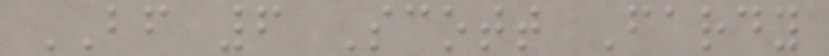BF 6 Scott Fardy
